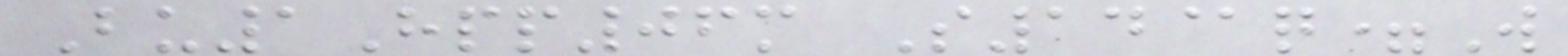Bu1Hpp06m S14@q=W
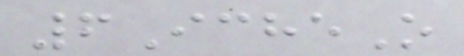6IcheO
